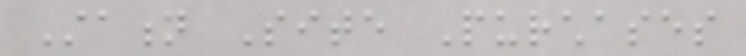Station Site Purchases
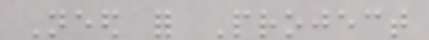Need for Project
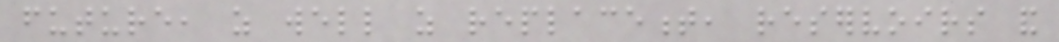future, as well as replacement, reservoirs and
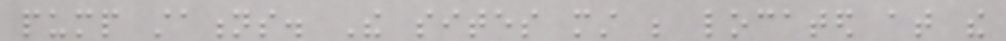pump stations. The sites must be located at the
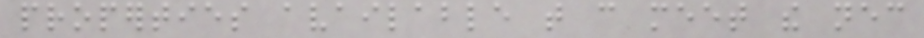properties available that can meet the necessary
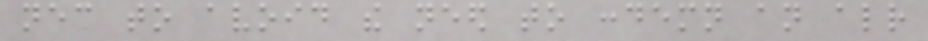necessary to avoid the need to condemn an already
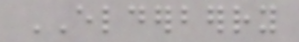ELDERBERRY
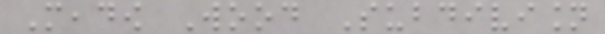Meadow Wood Subdivision
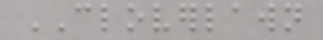CLOVERLAWN
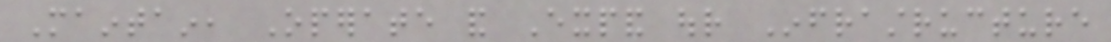Maintain, Operate and Expand our Infrastructure
